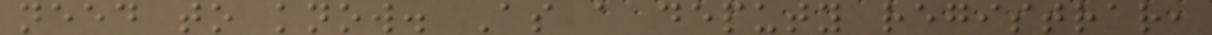need to know. As a deputy registrar,
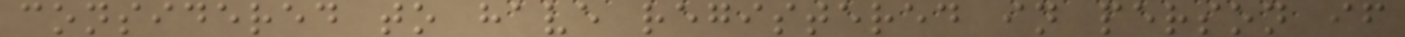considered to have registered in person if
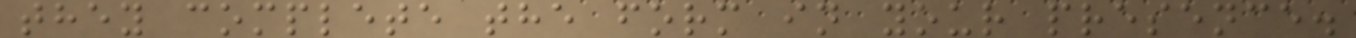they complete the form in your presence.
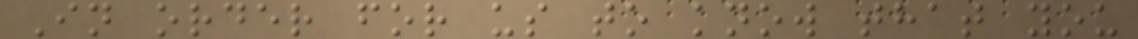In order for us to know that you
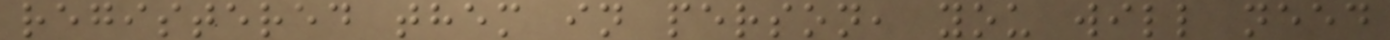registered them in person, you will need
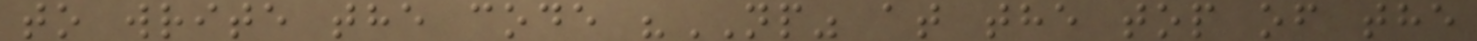to write the code "NP" at the top of the
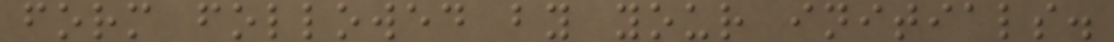form followed by your initials.
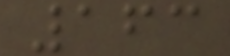163
